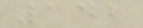142
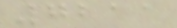7211
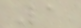1
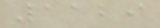1129
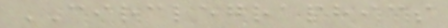CIRCLEGRAPHICS
